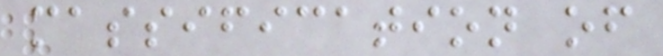massification of
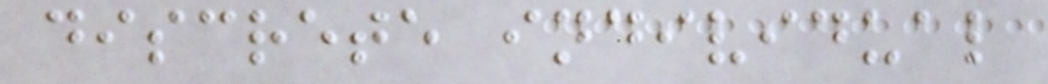discrete individual
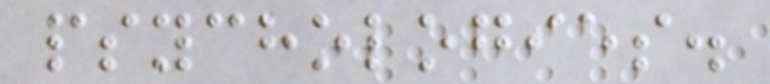psychologies.
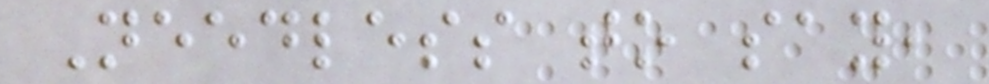Needless to say,
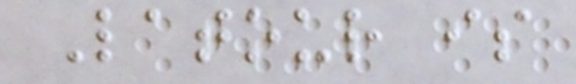Latour is
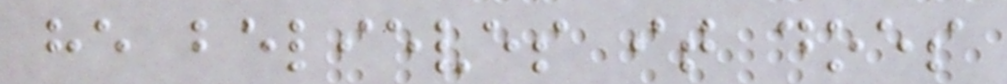he believes it does
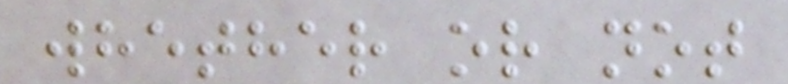whether or not
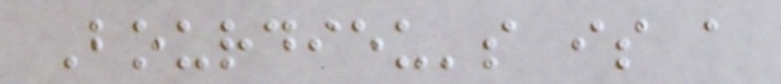Bourdieu's is a
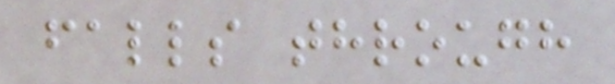falls through
